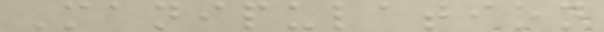Manipulation
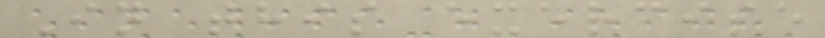In this exercise
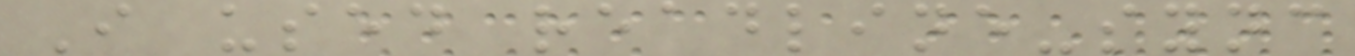I used readline-sync
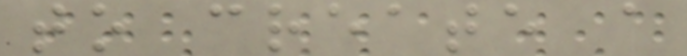to create a
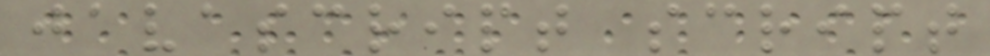javascript script
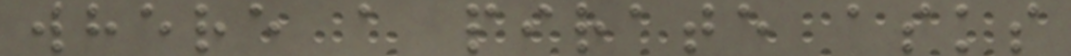where a pirate asks
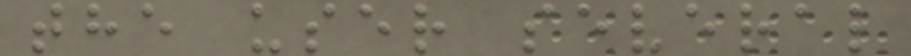the user several
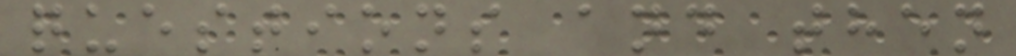questions and then
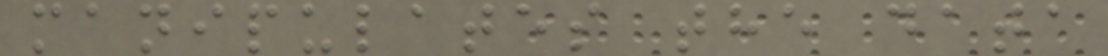manipulates the data
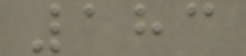183
